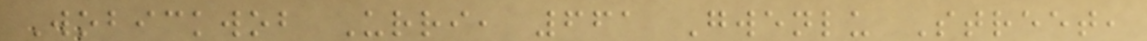Wobickwob Urri, 661 Gwenlu Street,
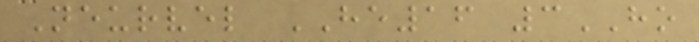Neurvel HE16 3HO
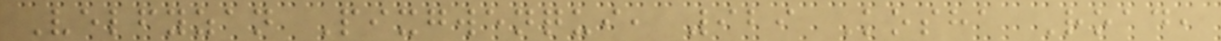Velfyzan Pixgwenqui, 929 Kosha Road,
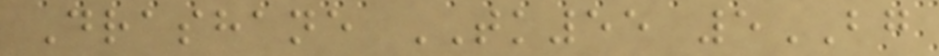Drashane TK55 5BG
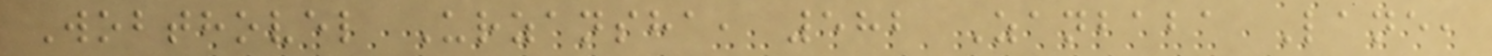Wobthovel Urzansha, 582 Zanbaba Lane,
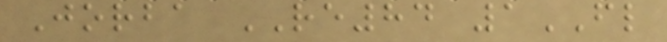Jorba RE84 1FL
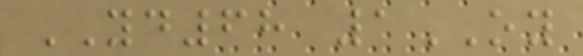YD68 1OY
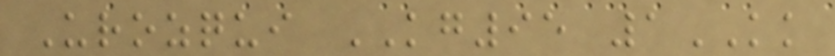Urozqui KG95 1KK
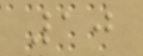10
